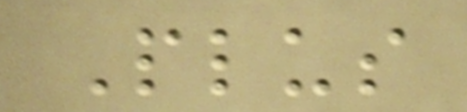Plus
